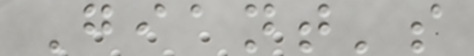Giant's
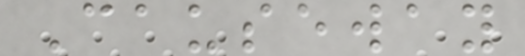Causeway
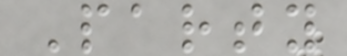Party
